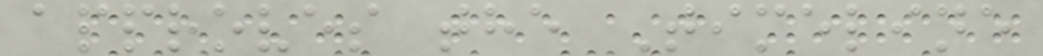approves the Timeline
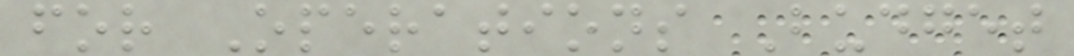for Operations Budget
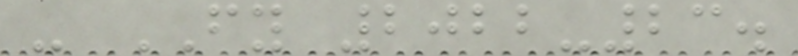- FY 2022-23.
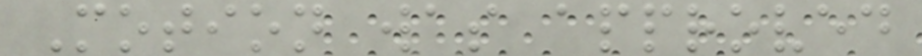Motion was approved
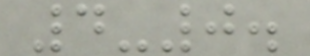4-0.
